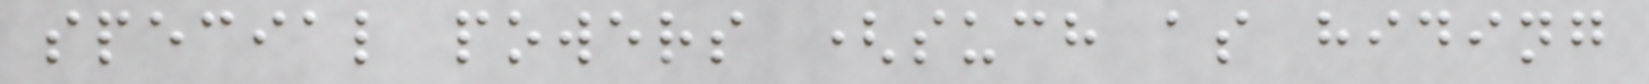special powers (such as hiding
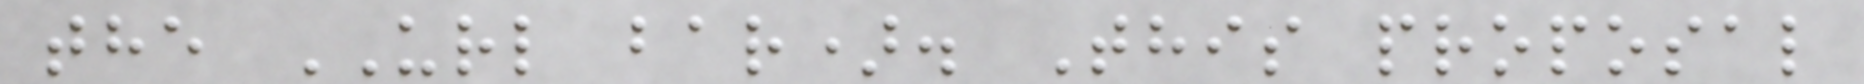the URL bar). This proposal
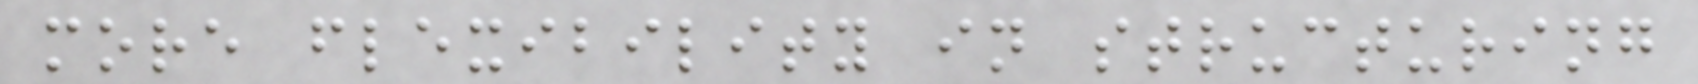more flexibility in structuring
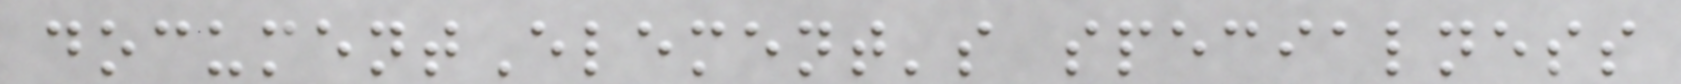documentElement's specialness
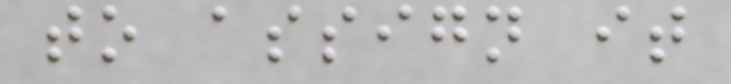to assign it
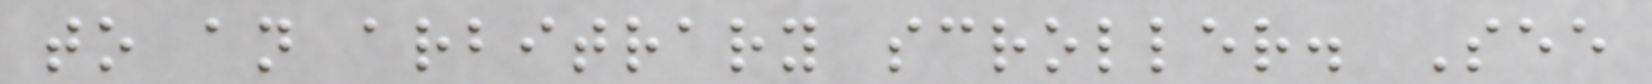to an arbitrary scroller. See
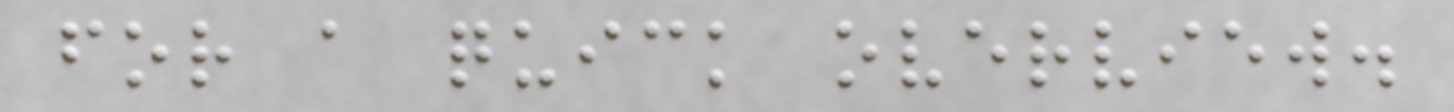for a quick overview.
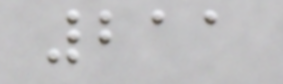211
